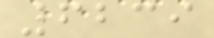6239
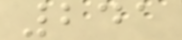241
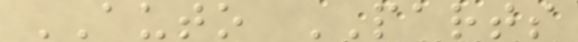AUTO PARTS
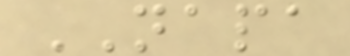NAPA
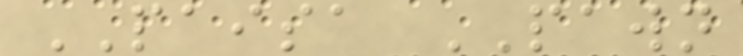PAISA PAWN
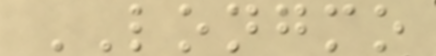LONGMO
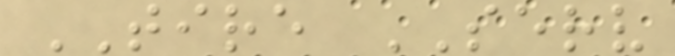TIRE SERV
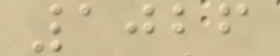1026
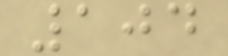104
